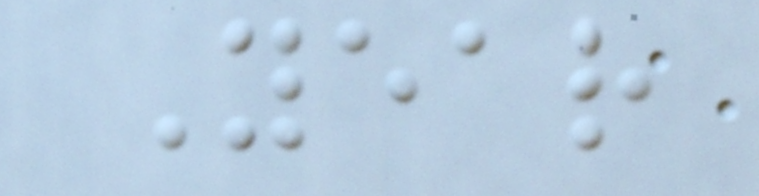Year
